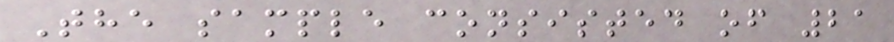The sample consisted of 21
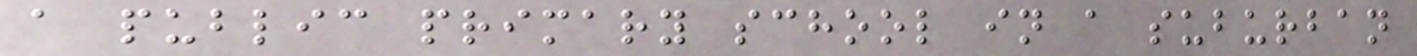a public primary school in a suburban
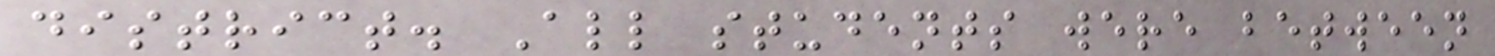district. All students were between
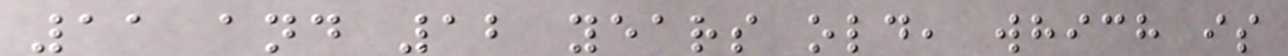11 and 12 years old, which is
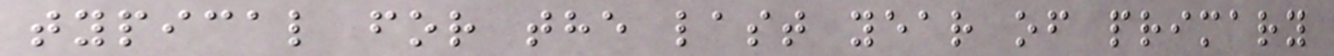typical for the last year of primary
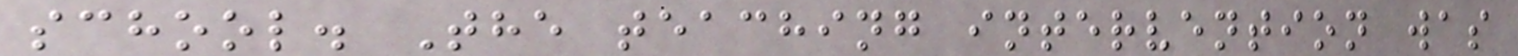school. The teaching intervention was
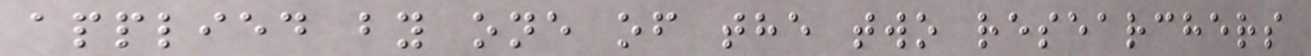applied by one of the two researchers
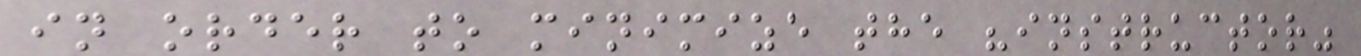in order to minimize the "instructor"
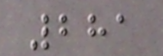281
